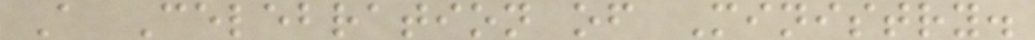A Celebration of Ministry.
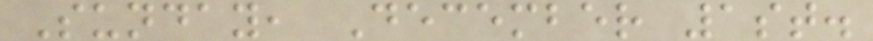Sunday, December 1st.
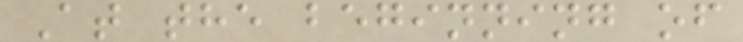At the beginning of
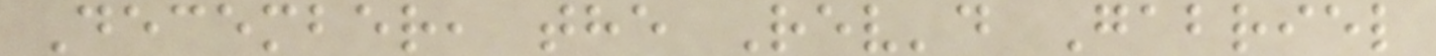December, the Rev'd Gabriel
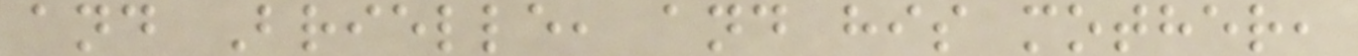and Brielle, and his mother,
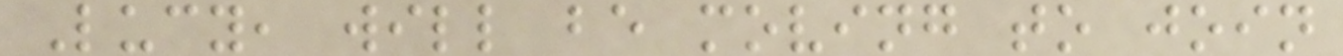Lucy, will be moving to join
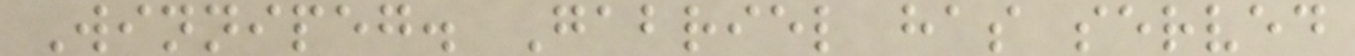Winnipeg. Gabriel has served
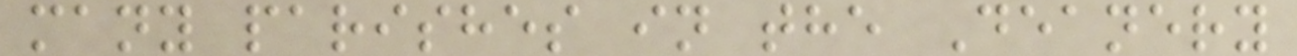many parishes in the Deanery
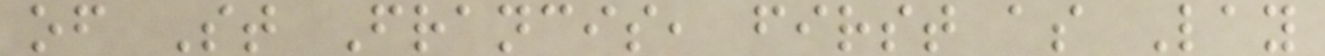of St Francis, first as Lay
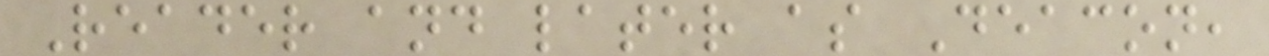Reader and later as Deacon,
